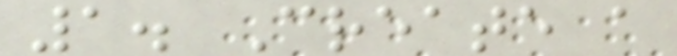1. Create a
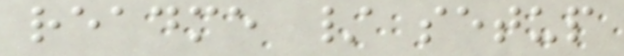readme / setup
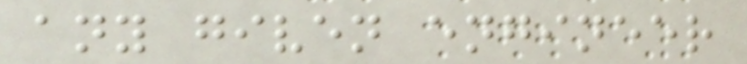any given engineer
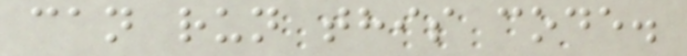can run this code.
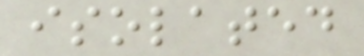isolated
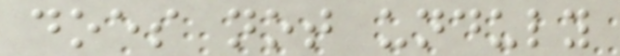does not unduly
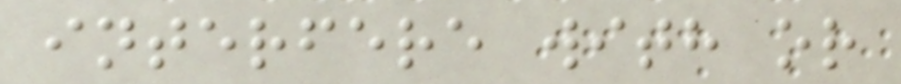interfere with or
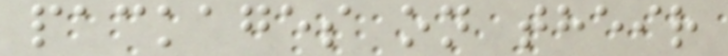packages on their
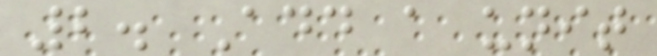2. Add a unit
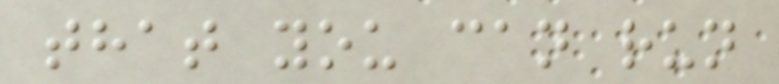that you can run
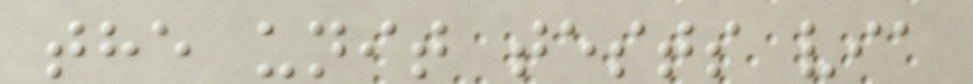the unit tests via
